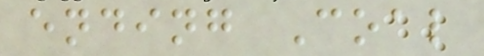ending Coal
